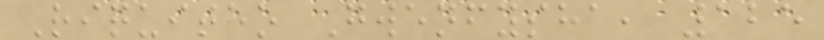Riquitho Gwenfysha, 125
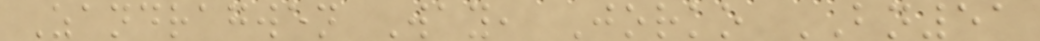Zandragwen Way, Jorko BN51
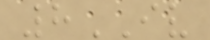8IV
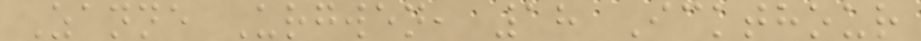Zanne Urgwen, 18 Ickthour
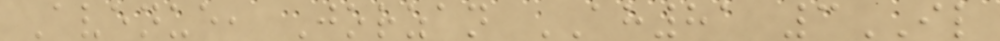Avenue, Jorzan AH81 3IL
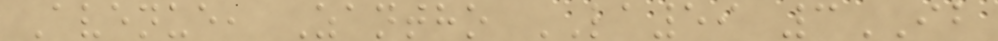Avenue, Zantho LA59 3IB
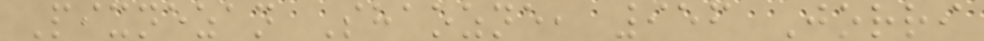Pixnezan Shaozne, 956 Jorri
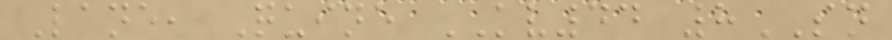Lane, Quine KV44 8SN
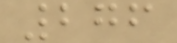276
